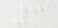3
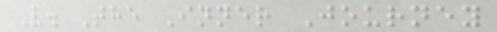V. The Inner Journey
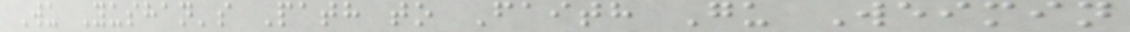Wu Yushan's Path to Faith Gu Weimin
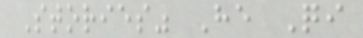Stories" He Qi
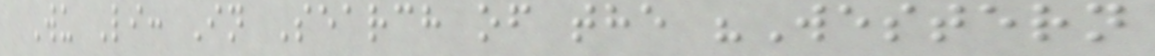Wu Li: In Search of the "Western
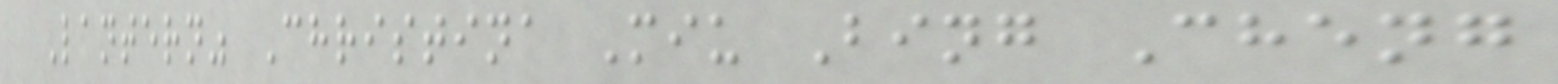Lantern" Christina Miu Bing Cheng
